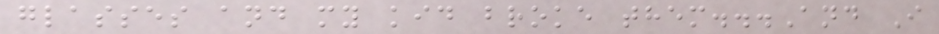glasses and my kid broke them...And I
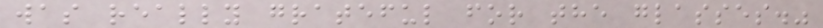was really grateful for the glasses."
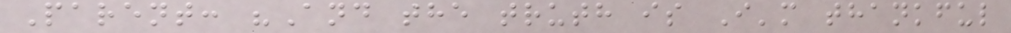Parent: "And the truth is I'm thankful
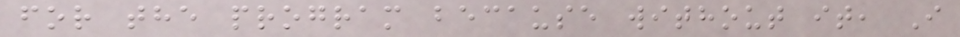for the program because without it, I
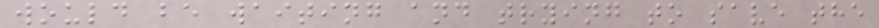would be waiting and trying to save the
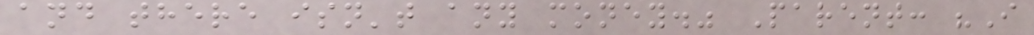and there isn't any money." Parent: "I
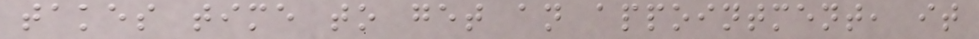takes time to get an appointment, it
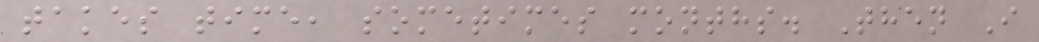takes time, sometimes months. Then I
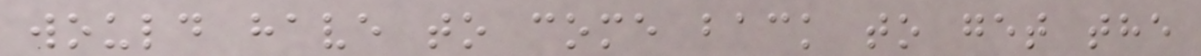would have to come back to get the
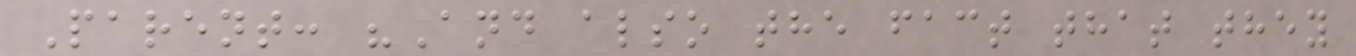Parent: "And also the fact that they
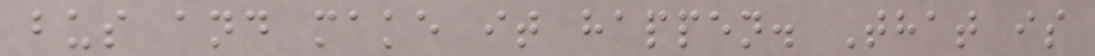bus and make it happen. That is
